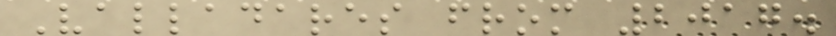Valladares from 2017.
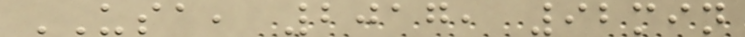USA, 2017, 92min
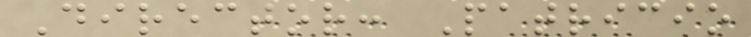Director: Patricio
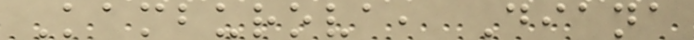Kamburova, Diana
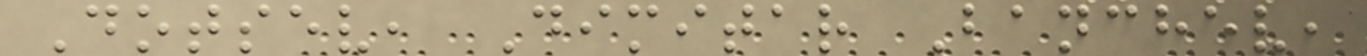Dotsev, Dimitar Banchev,
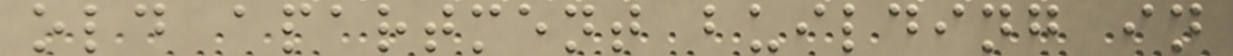old apartment building in
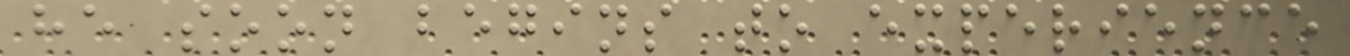he soon begins to experience
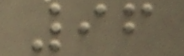96
